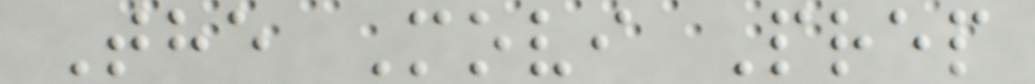The Movi Prep
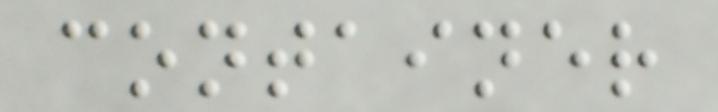container
